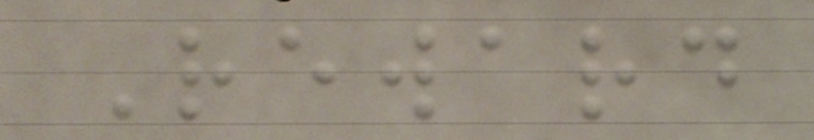Reward
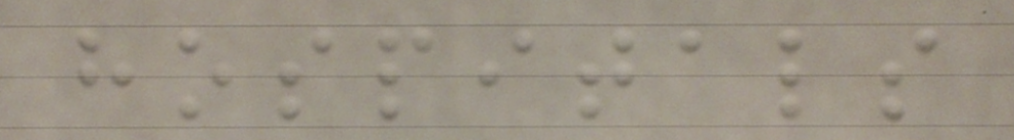hospitals
